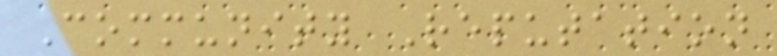Community Reputation
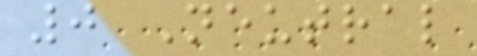0 Neutral
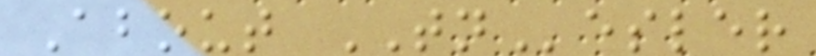About TNesler
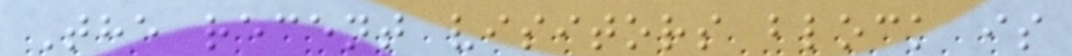The recent visitors block is
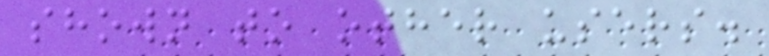shown to other users.
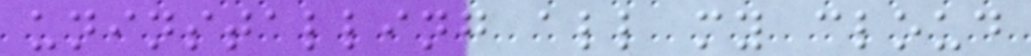uninstalling all my cloud
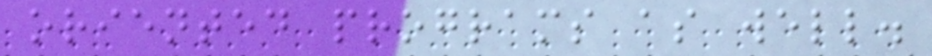oriented programs as well.
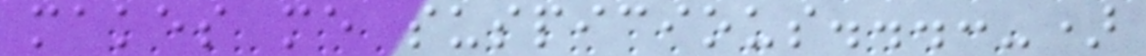makes me suspicious...:-)
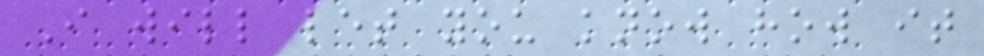I will let you know how it
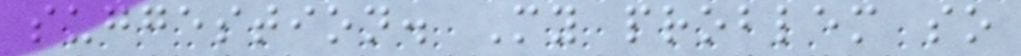suggestion. My problem so
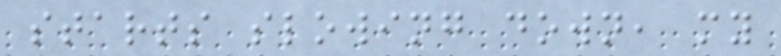starts slowing down, my
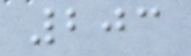203
